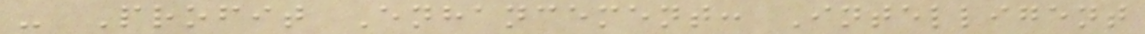- Profit Enhancement: Intelligent
